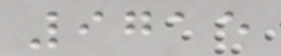9715
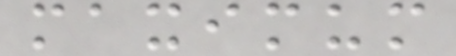maximum
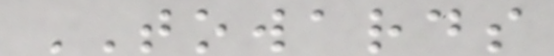TOWARDS
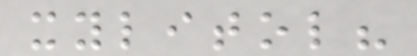xylitol?
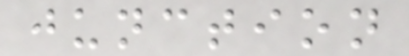junction
